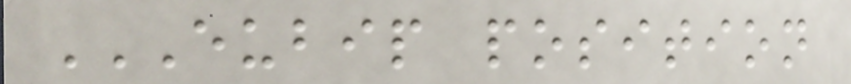EUBIP POSITION
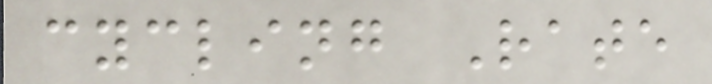cycling Rate
